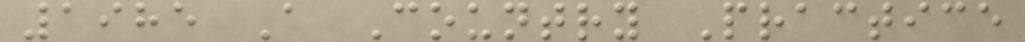1985 A Country Practice
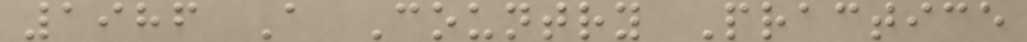1986 A Country Practice
